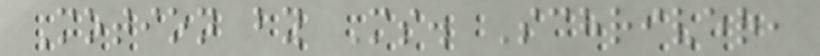Motion by Ms. Schriver,
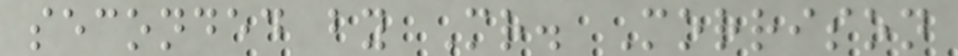seconded by Mr. Morrison
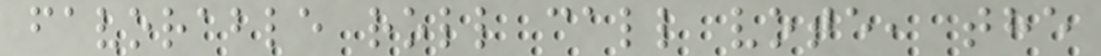favorable roll call vote, the
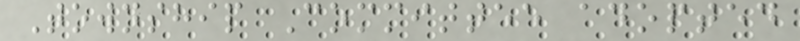Township Committee adopted
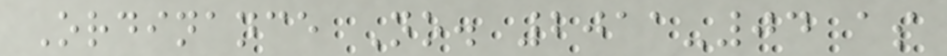Ordinance No. 2011-04 as
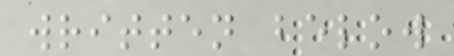written below
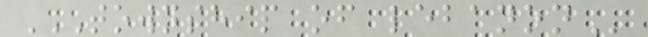TOWNSHIP OF LEBANON
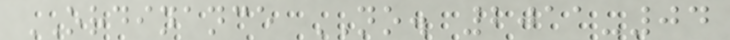ORDINANCE NO. 2011-04
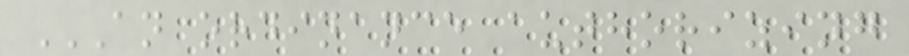AN ORDINANCE AUTHORIZING
